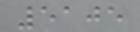5105
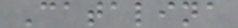Catalina
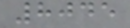8045
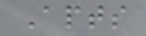Apts
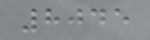8045
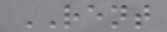RENT
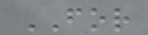FOR
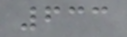633
